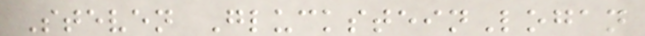Steven GlucksteinLogan
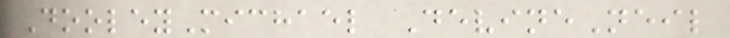DooleyMichael DevineNeil
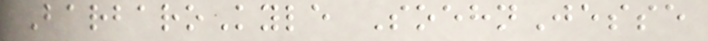BarbaroKyle SoehnJesse
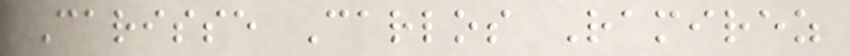Carisse Carlos Ramirez
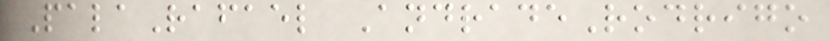PalaRafael AndradeRodrigo
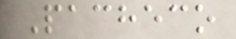Pacheco
